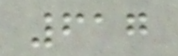617
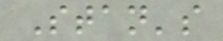Stan's
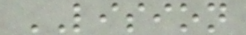LISION
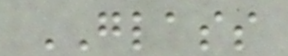GLASS
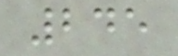245
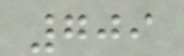709
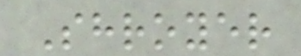Shroyer
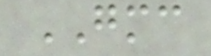GMC
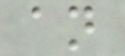an
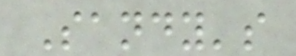Sandy's
